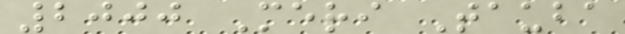2000 Meri Tauba
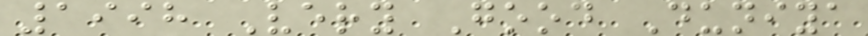1998 Very Good Duniya
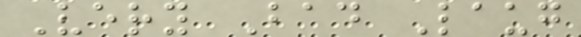Very Bad Laug
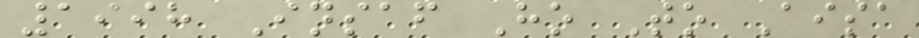1998 Insaf Ho To Aisa
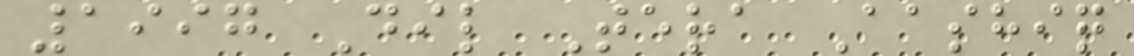1997 Dil Tera Aashiq
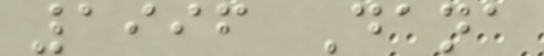1996 Dana
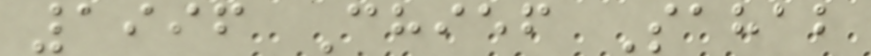1996 Chief Sahab
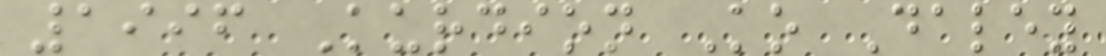1996 Kurdion Ko Daley
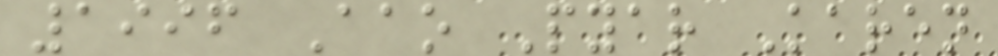1996 Aao Pyar Karen
